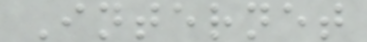Internet
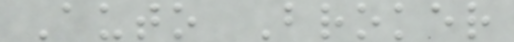Auto Broker
